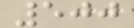500
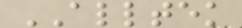ALLTEK
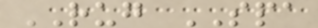RUG SPA
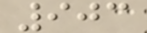903
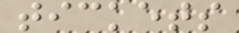tickets
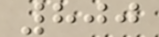800
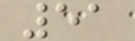51
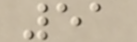51
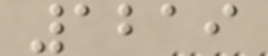1219
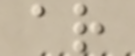ar
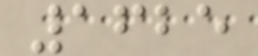1625
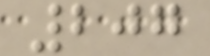207
